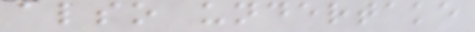also undertake
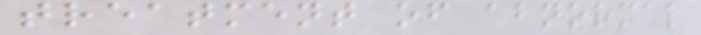treatment of abnormal
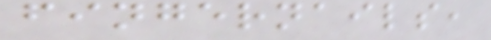fingernails,
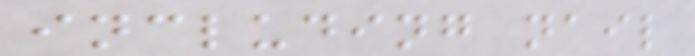including nail
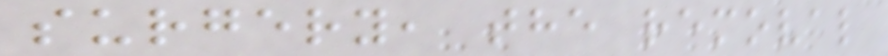surgery, the removal
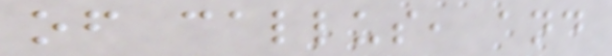of callus, and
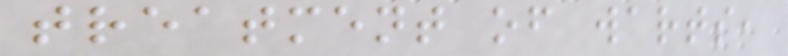treatment of warts,
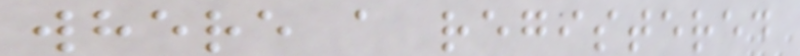where a registered
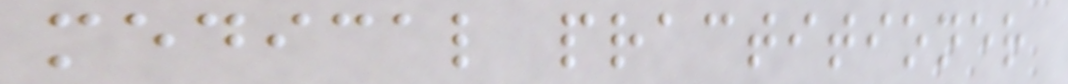medical practitioner
